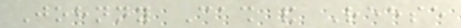Johnny Cash and Reese
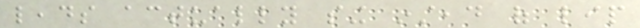leads actually sing instead of lip
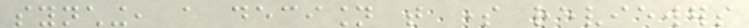synching, a decision that some reviewers
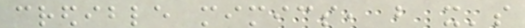credible mimics, but it's
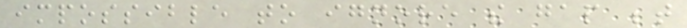impossible to ignore the gap between
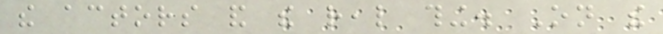the actors and the real thing. On the
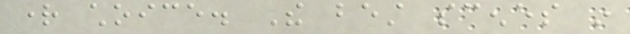right choice. The best scenes in
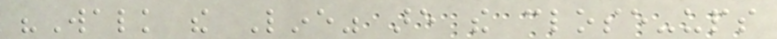"Walk the Line" are the close-ups
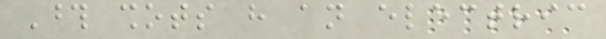Those shots have an electric
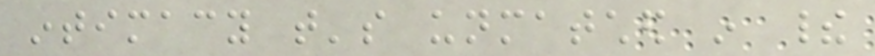intimacy that's unmatched in their
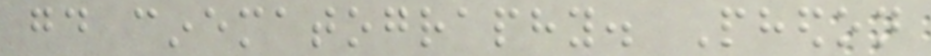good cinematography. Phedon
